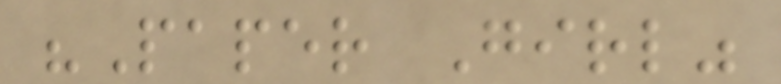"Paper Girl"
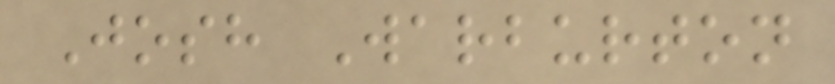Josh Warburton
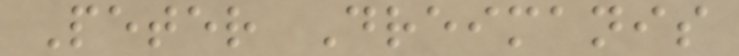Peter Dreimanis
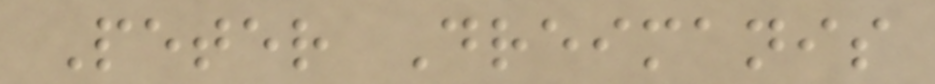Peter Dreimanis
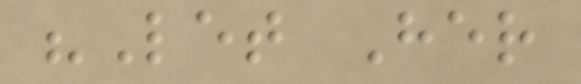"Let Her
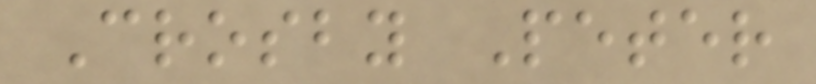Crosby Peter
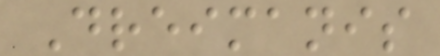Dreimanis
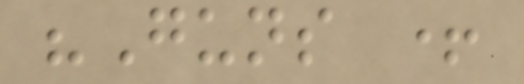"Guns +
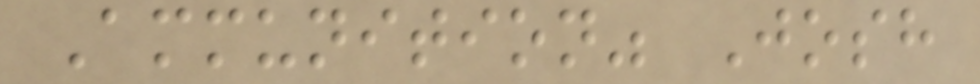Ammunition" Josh
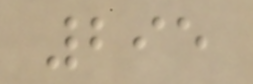295
